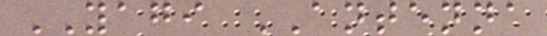YAGI ANTENNA
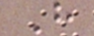H
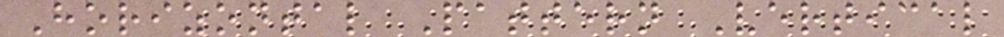Horizontal Pattern Vertical
